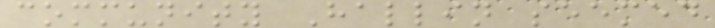community Hallin seemed
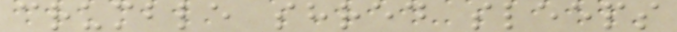crumble shred sleeps
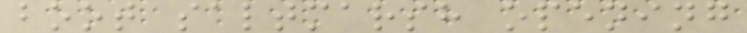boot saltmarsh opening
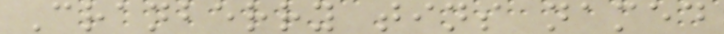Cranberry tins named
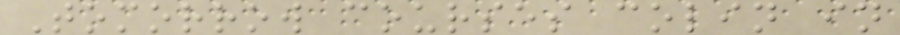Tomorrow courses colin in
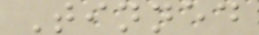Tinned
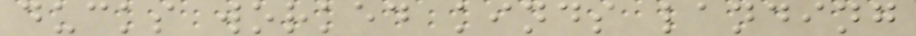ducks worked kinds landing
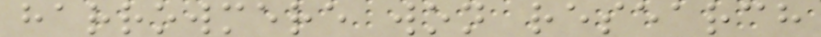harrowmere won research
